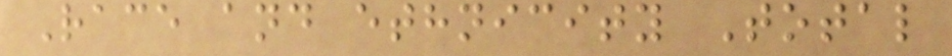Race and ethnicity Total
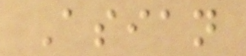Asian
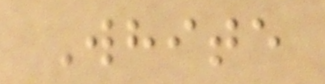White
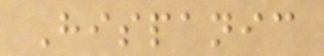Hispanic
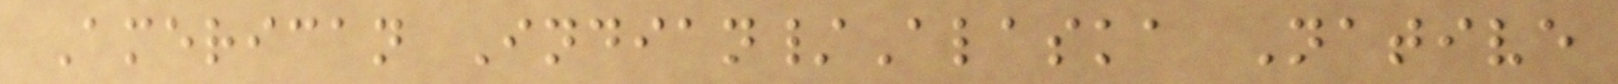American Indian/Alaska Native
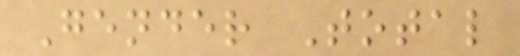Gender Total
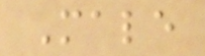Male
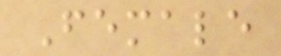Female
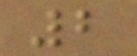2
